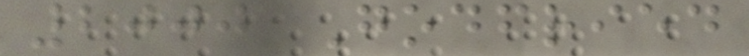2000 Godfried
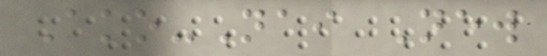Ako-Nai New
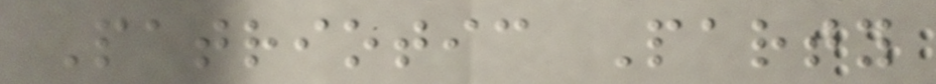Patriotic Party
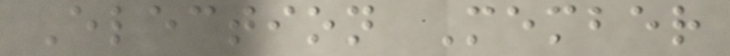Election Member
